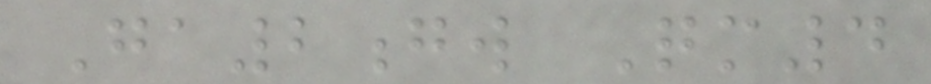Ga2gw Qm4
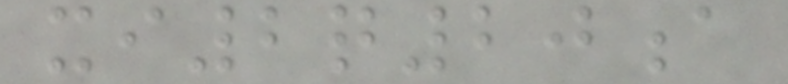xi2q20a
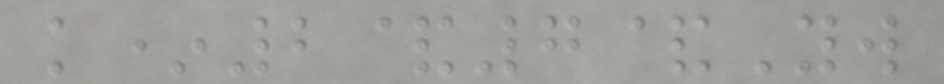k*2&7&Yw
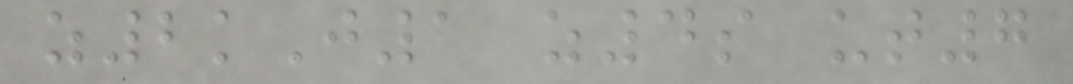z2kJ1 z4s ut7
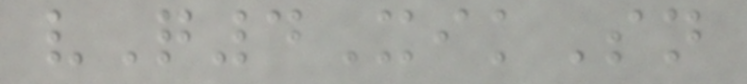vQ4XikSn
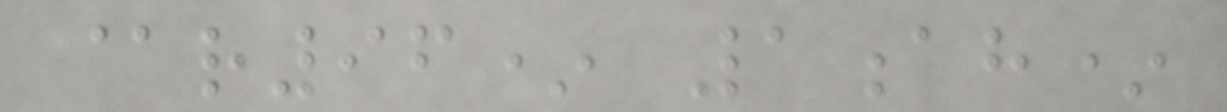@r96* 1ah*
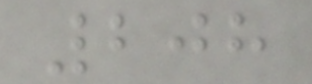208
